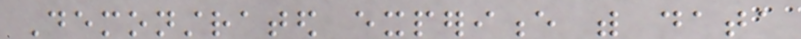Demonstrated experience with data
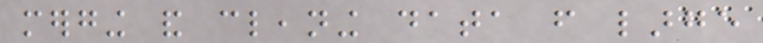merging and cleaning data from large
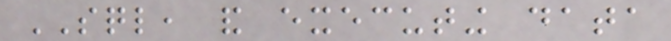SQL, and executing data
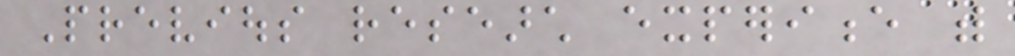Previous research experience with
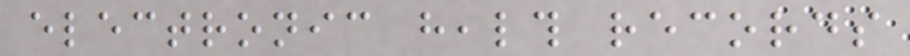electronic health records
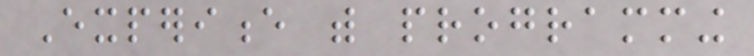Experience with programming
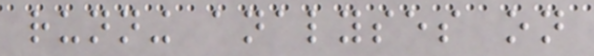running analyses on
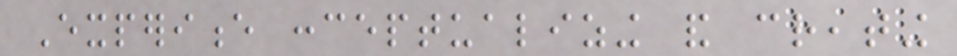Experience conceptualizing and creating
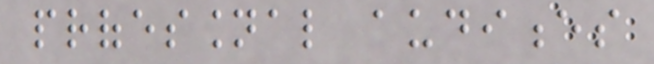professional audiences
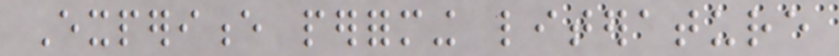Experience performing literature
